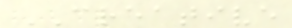CREATIVE
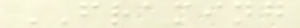FRAMING
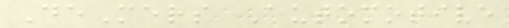DeMers Automotive
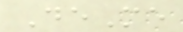DeMe
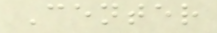Center
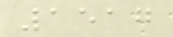1517
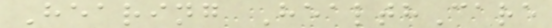Hearing HealthCare
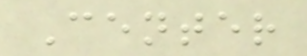Center
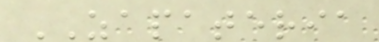ZAPATERIA
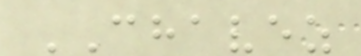CHAVEZ
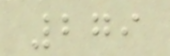279
